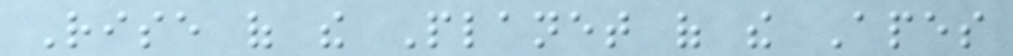Rise of the Planet of the Apes
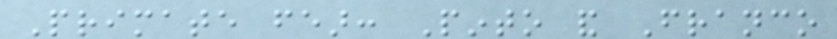Primate fear: Pinto and Franco
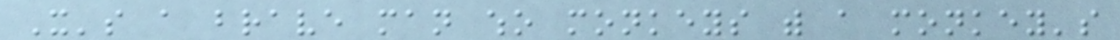It's a brave man who monkeys with a monkey's
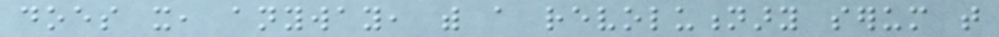does it, anyway, with a revolutionary serum that
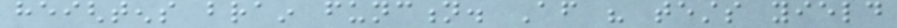heightens brain function. After his tests yield
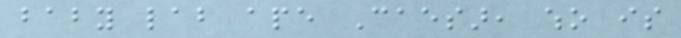baby lab ape Caesar, who is
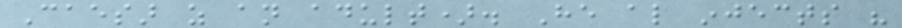Caesar as an adult). He also injects his
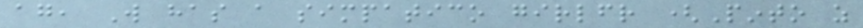again, Will has a simpatico girlfriend (Pinto as
